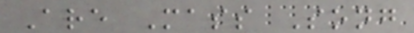Are Mass Song
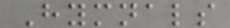Hymnals
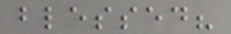blessed?
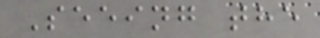Seeing the
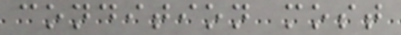condition most
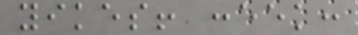yikes! :eek:
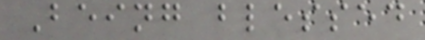Being blessed
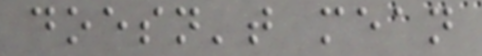doesn't mean
